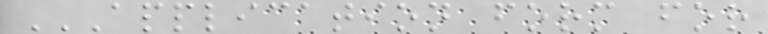APPLICATION FORM FOR
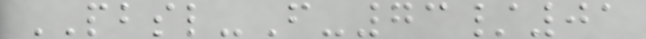PBSL-F-73/01
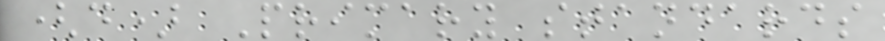(d) Primary standards
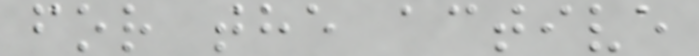for the active
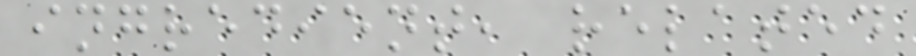ingredient, related
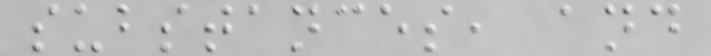substances, and
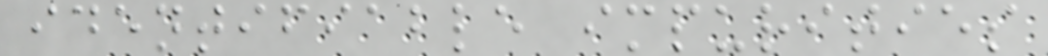identifiable impurities
